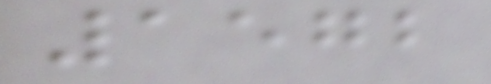1572
